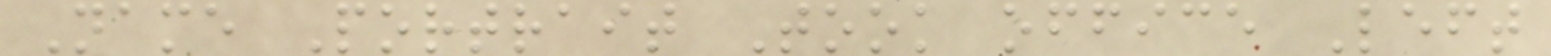Name Portrait Took office Left
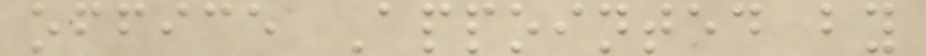office Appointed by
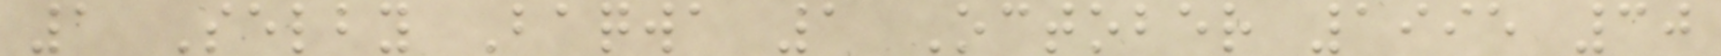1 Selby Baqwa 1 October 1995 30
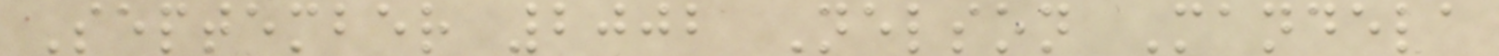September 2002 Nelson Mandela
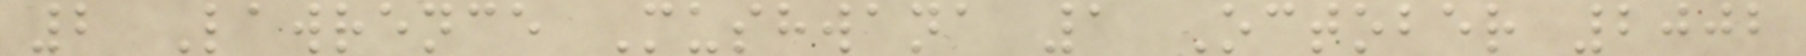2 Lawrence Mushwana 1 October 2002
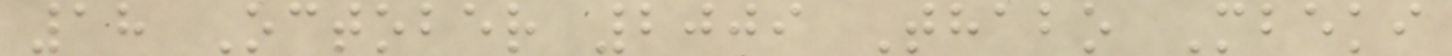18 October 2009 Thabo Mbeki
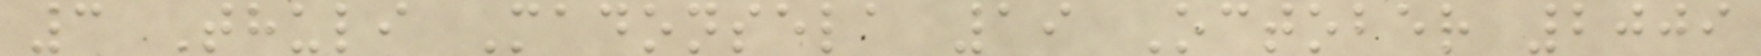3 Thuli Madonsela 19 October 2009
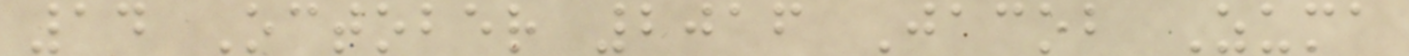14 October 2016 Jacob Zuma
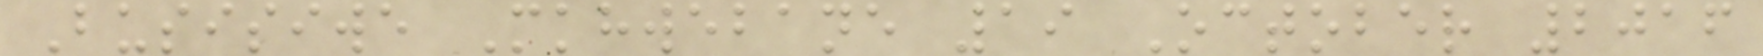Busisiwe Mkhwebane 19 October 2016
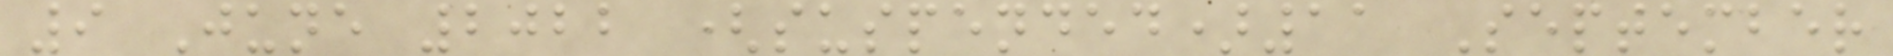9 June 2022 (suspended)11 September
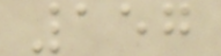157
